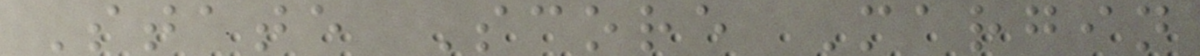State Score Margin
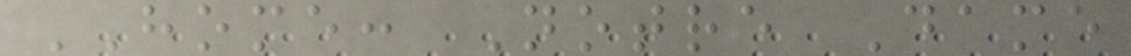HOME: Notre Dame
